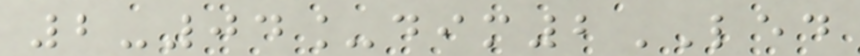2-04_dim2LED
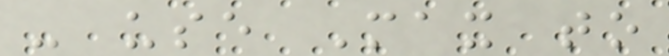- use Max to
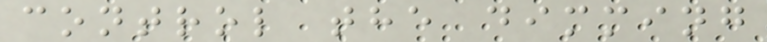control the dimming
